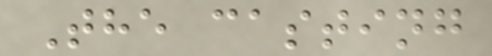The casting
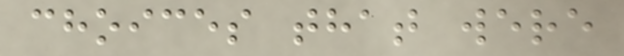choices that were
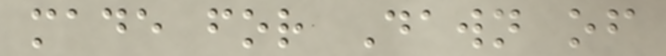made for Dawn of
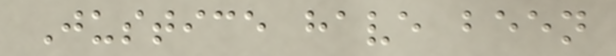Justice have been
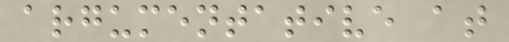argumentative at
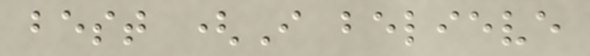best (I believe
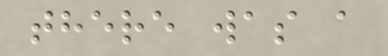there was a
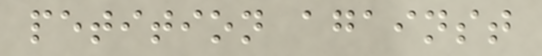petition against
